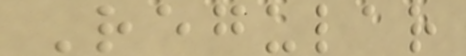Regular
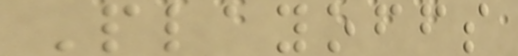Playoffs
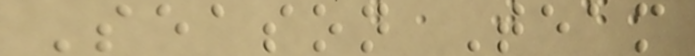Season Team
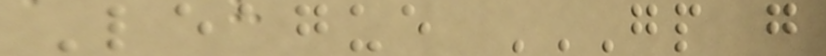League GP G
